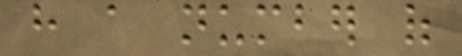have a number of
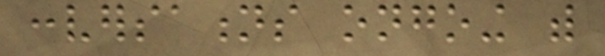conversations ongoing with
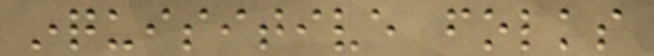inquisitive folks
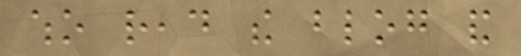who read the blog and
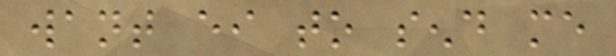want either to send me
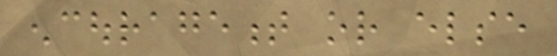encouragement or else
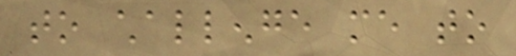to challenge me to
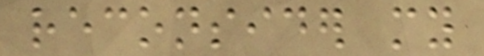reconsider my
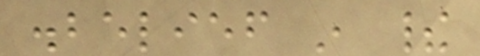disbelief in their
